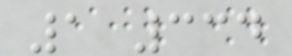1 334
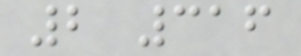2 316
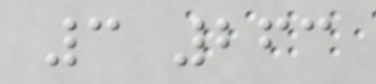3 263
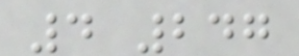4 247
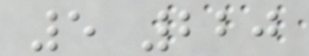5 220
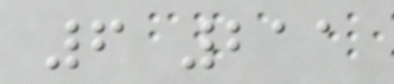6 211
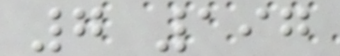7 197
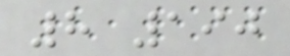8 190
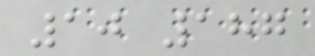10 187
